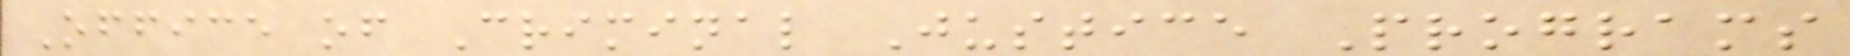Office of Criminal Justice Programs
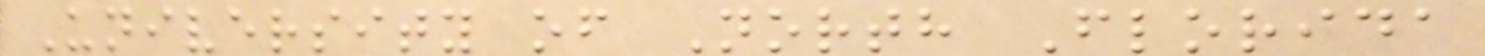University of North Florida
